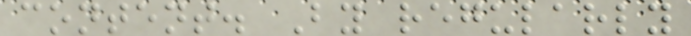content. By regularly
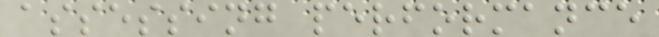assessing performance
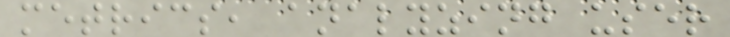metrics, analyzing user
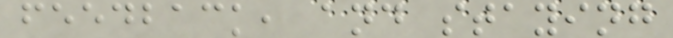feedback, and staying
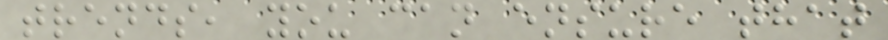trends, you can ensure that
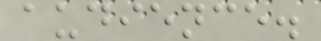audience.
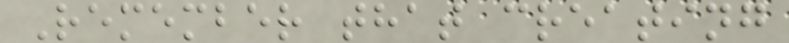Remember that creating
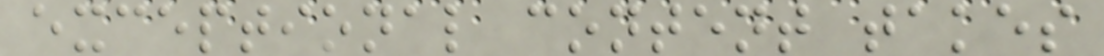exceptional content takes
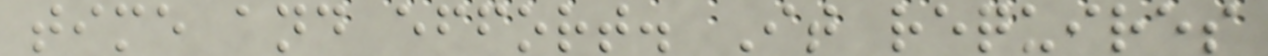time and effort. It requires
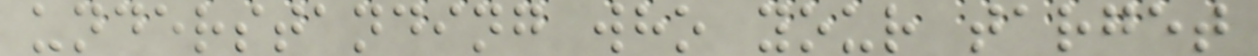understanding who your target
